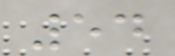54
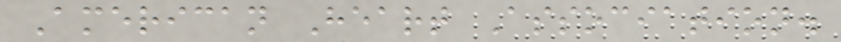American Heart Association.
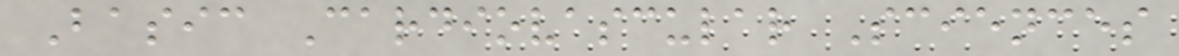Basic Cardiovascular Sciences
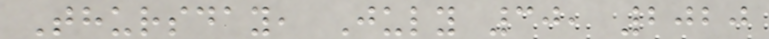Thursday, July 30, 2020
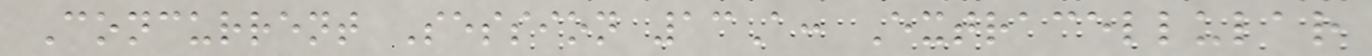Concurrent Session 13A: Extracellular
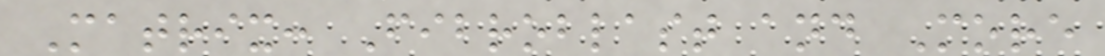Matrix: Fibroblast and More
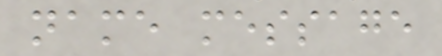name message
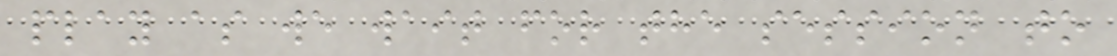play as we wait for the session to
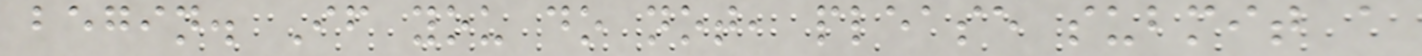begin. If you do not, please submit a
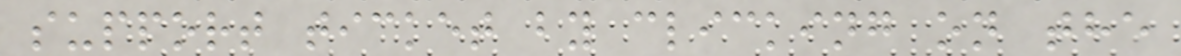support ticket by clicking on the
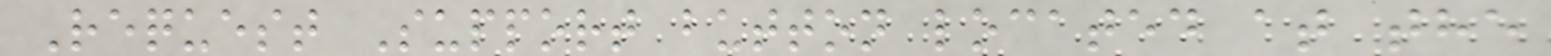Request Support button located at the
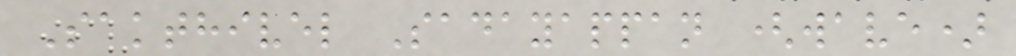Sakthivel Sadayappan (wave)
